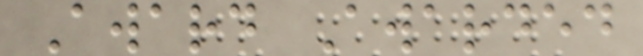Award Awarded
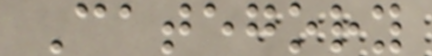Category
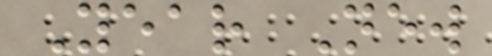Year New
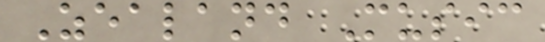Zealand Music
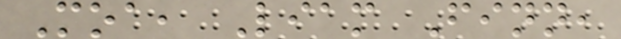Moa, Liam Finn,
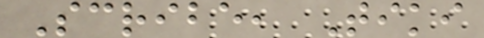Scribe, Tiki
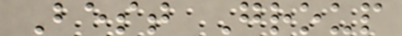Best Group
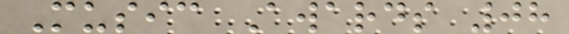Music Awards 08
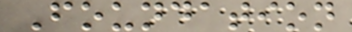Foundation
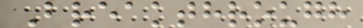Breakthrough
